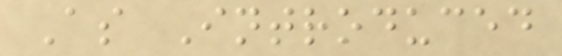As Introduced
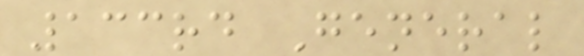133rd General
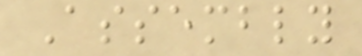Assembly
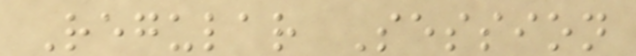Regular Session
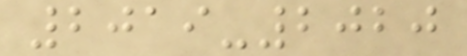2019-2020
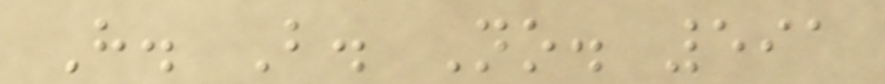H. B. No. 591
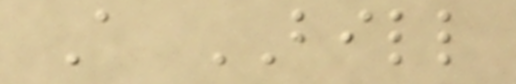A BILL
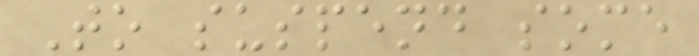To suspend some
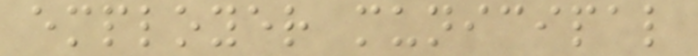employer municipal
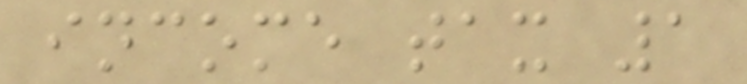income tax 1
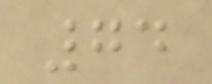74
